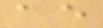ae
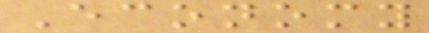Economy
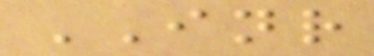INR
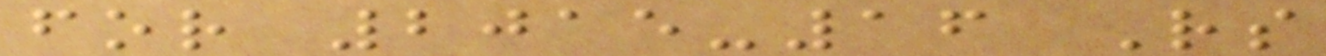for 2015-16 Rs
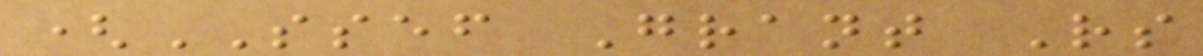(SSEF Grant Rs
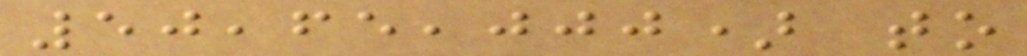50,65,000) to
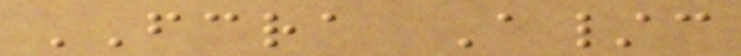FCRA A/c
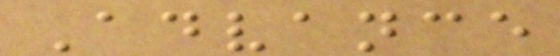Advance
